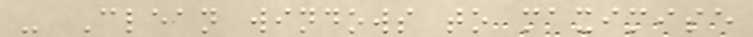- Clean windows to maximise
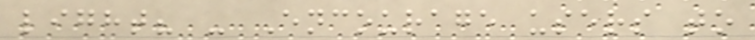light? - Encourage users to
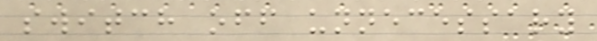switch off unnecessary
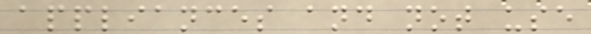appliances and not use
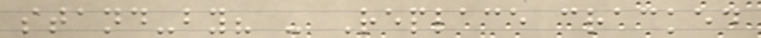stand-by? - Replace cracked
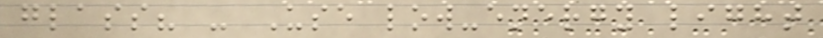glass? - Use low-energy light
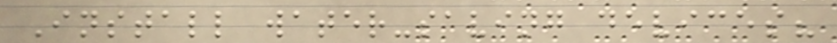Install water-saving devices?
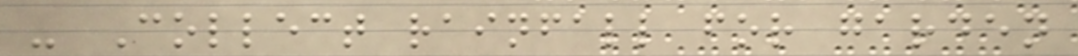- Collect rainfall for garden
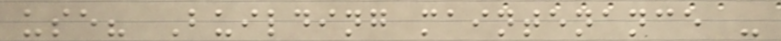use? Building maintenance -
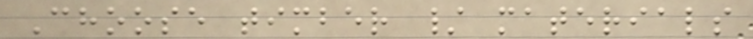Choose timber / materials
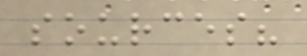sources?
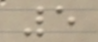5
